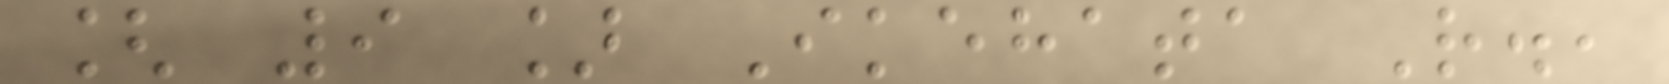[ 9 ] Ikehata R.,
